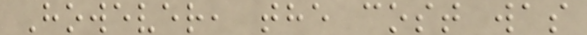However, the cost was
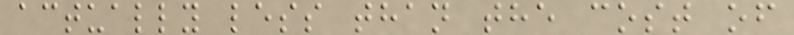actually less than the cost of
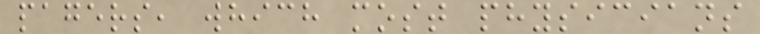pagers, which most physicians
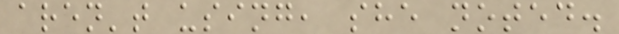aren't using, she noted.
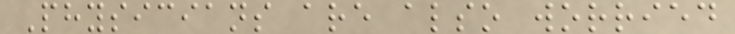Physicians are also worried
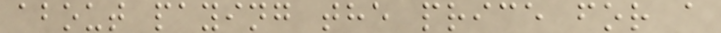about paying the price for a
